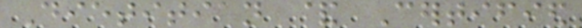Dietitian & Certified
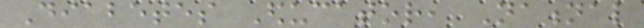Diabetes Educator, National
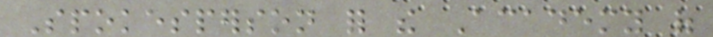Spokesperson for the Academy of
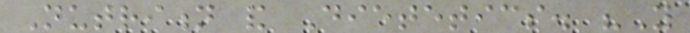Nutrition and Dietetics. "You
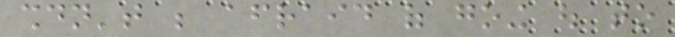shouldn't be afraid of going out to
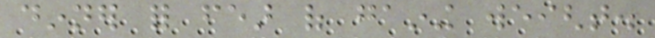dinner for fear of gaining weight.
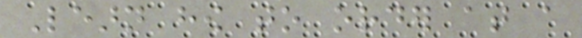Learn how to order at a
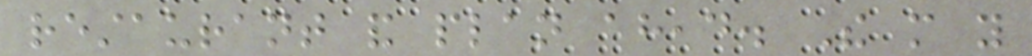restaurant and plan ahead. The more you
